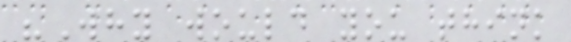"Why would you think
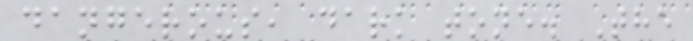dangerous, dark tone. The
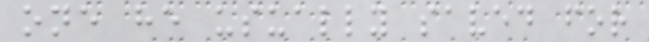one he usually saved for
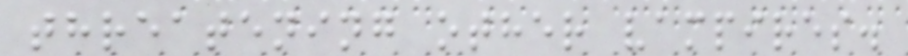threatening other vampires.
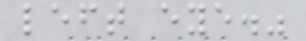left eye."
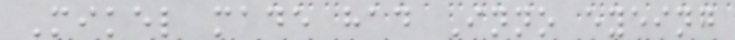Mikel made had Inno eyeing
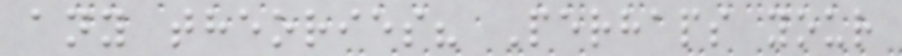any theories? Perhaps your
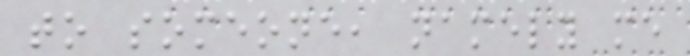to someone, namely me
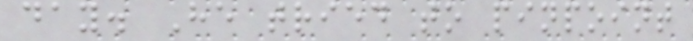day. He tried to pinpoint
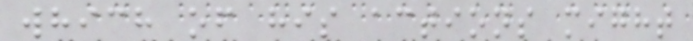which of his actions might
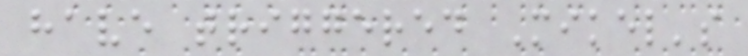have triggered Mikel's
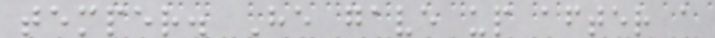temper. He gave up after a
